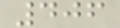406
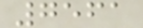7561
